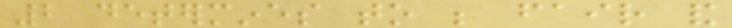2 determines to be fair and
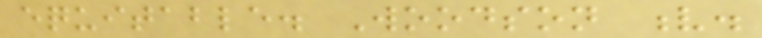equitable. Woodson v.
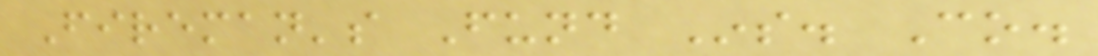Fireman's Fund Ins. Co.
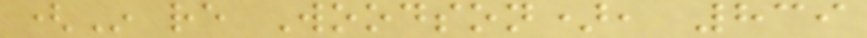(In re Woodson), 839
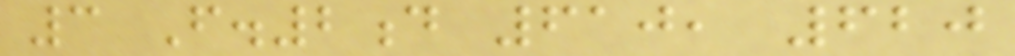3 F.2d 610, 620
